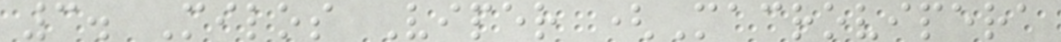3. Milos Viper (Macrovipera
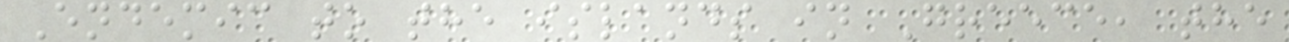Endemic to the islands in Greece, the
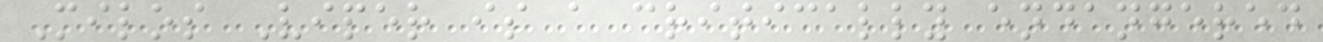Milos Viper is a critically endangered
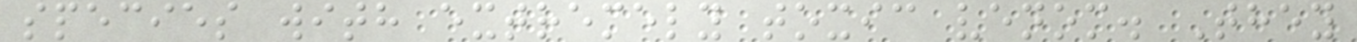species with extremely toxic venom. They
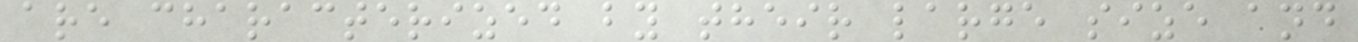are characterized by their large size and
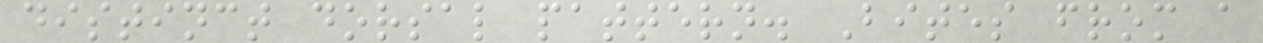distinct dorsal pattern. Bites from a
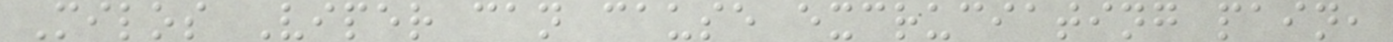Milos Viper can cause excruciating pain,
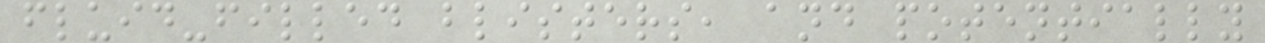fluid-filled blisters, and potentially
